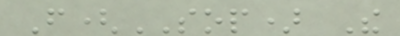F(SOP) The
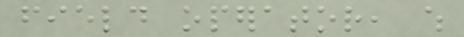field operator, which
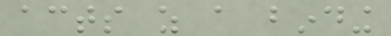acts as a binding
